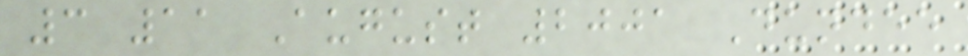3 11 August 2001 Dundee
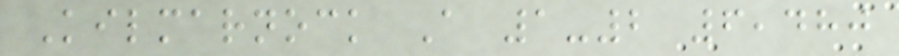Kilmarnock A 1-2 6,480
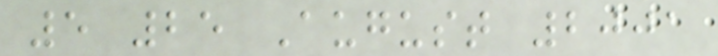5 25 August 2001
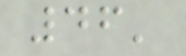46'
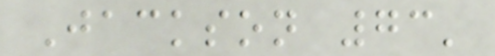Jackson 73'
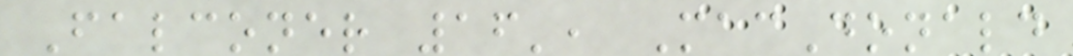Falconer 16', MacDonald
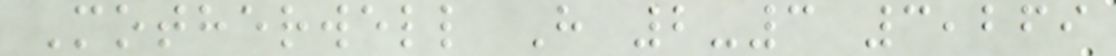Motherwell H 2-3 3,269
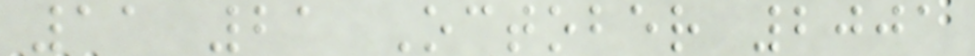11 21 October 2001
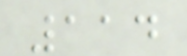114
